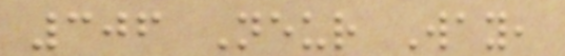306 Neur Way,
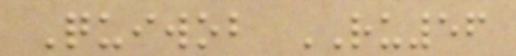Quiwob RU56
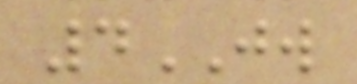4JW
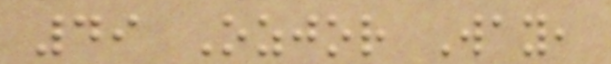49 Ozjor Way,
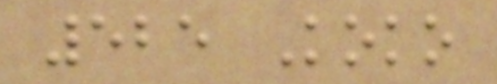525 Koko
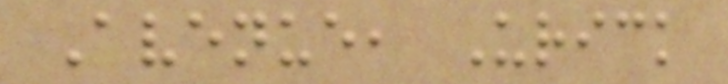Avenue, Urick
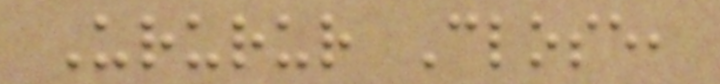Ururur Close,
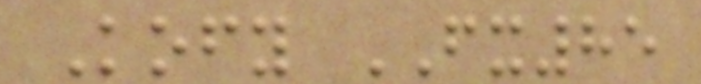Kofy FX85
